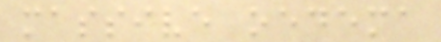massive oedema
